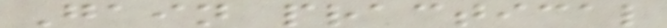Gain practical
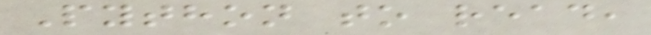Python to read,
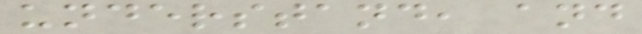understand, and
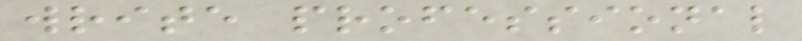write professional
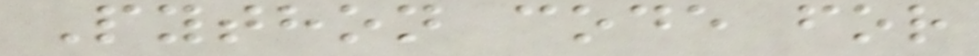Python code for
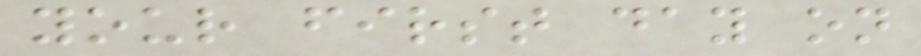your first day on
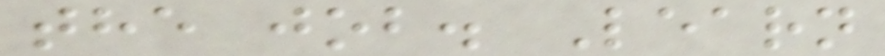the job. Learn
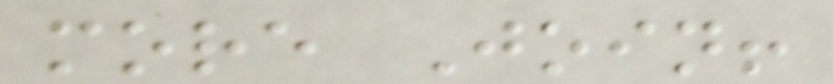more Join!
